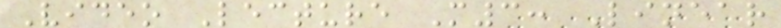Video Lecture M3: Linear
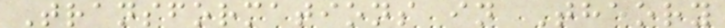Transformations in Theory
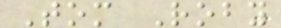Tom Roby
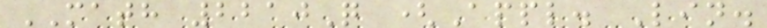MATH 2210Q (Appl. Lin.
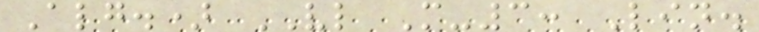Alg.) VL M-3: Lin.
